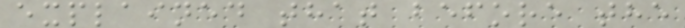explained that before the
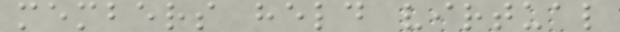members held virtual
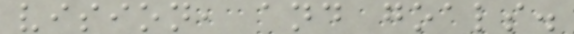vision, and goals.
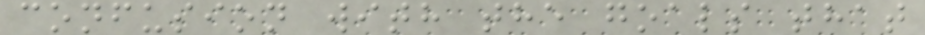confusion with the goals that
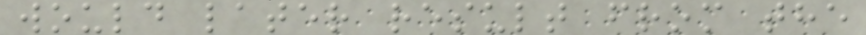would later result from the
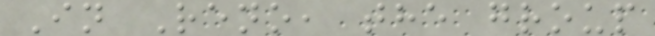In Reno, the group
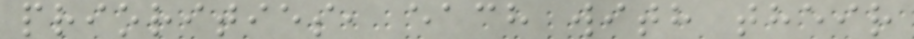priorities, each with their
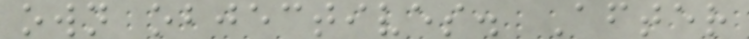own objectives. After
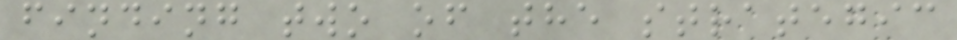finding two of the strategic
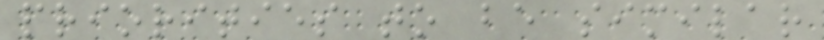priorities to be similar
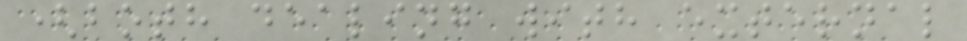(both dealing with external
